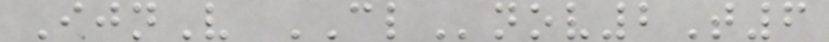IjnV CLnov2T6
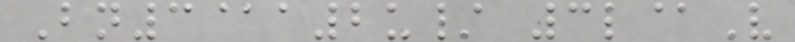Bn3@a2u/ 3l@V
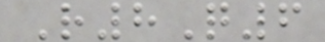R8Q6
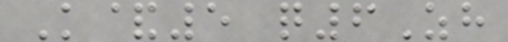K&5 q6Zh
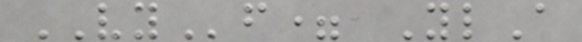VYf= YlA
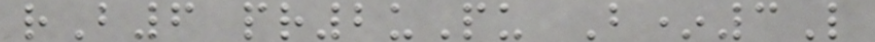rB6 pr2uPu B*3L
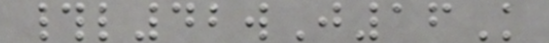#l42wJ16K
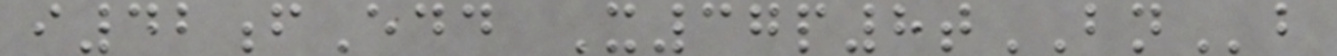i42fEdd X37p8tBNb
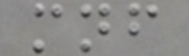mnf
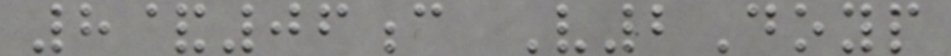8&06c V2Doyp
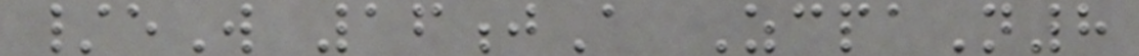/eW 16jA ZcpaN8
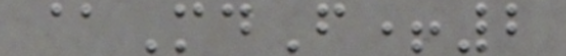@MdF+2
